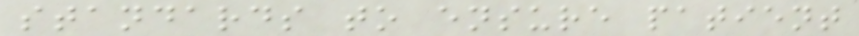standards to ensure patient
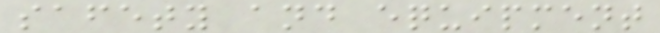safety and equipment
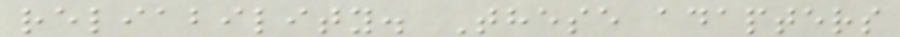reliability. These adapters
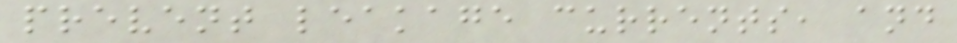prevent leakage currents, and
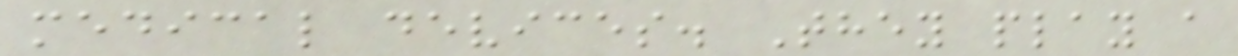medical devices. They play a
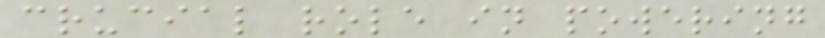crucial role in powering
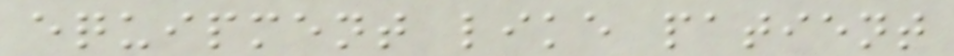equipment like patient
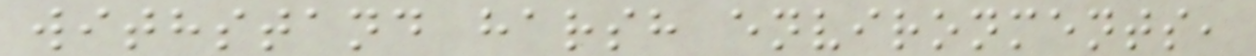withstand harsh environments,
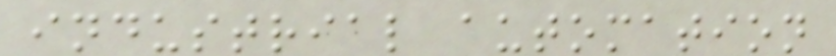industrial automation
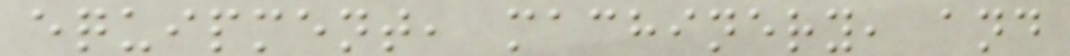equipment, machinery, and
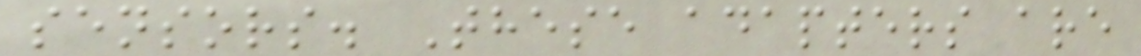sensors. These adapters are
